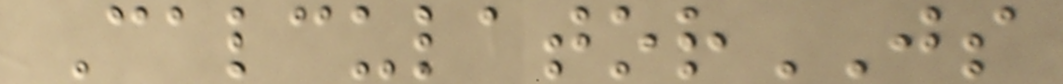CalculatorJS
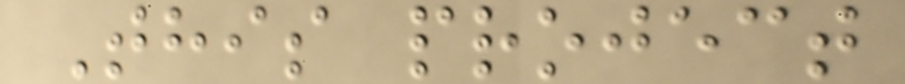This project
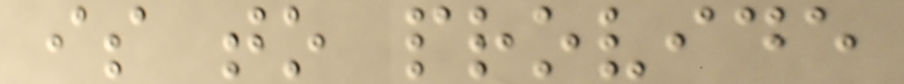is to provide
